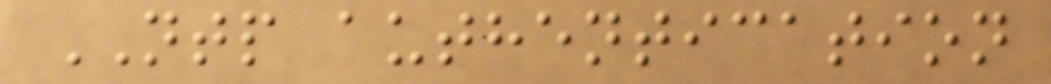NTP authentication
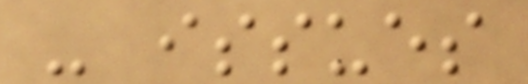- issues
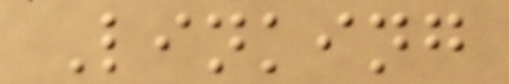Linking
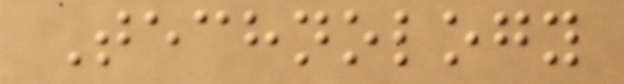Technology
